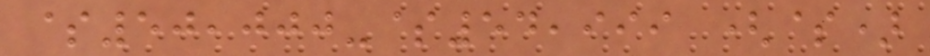$50,000-$54,999 ($)
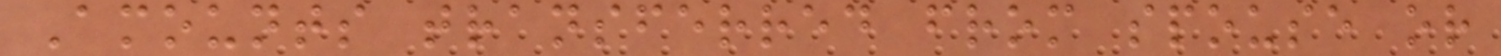Amounts transferred from spouse or
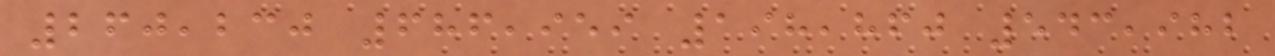260,230 686,959 198,860 543,982
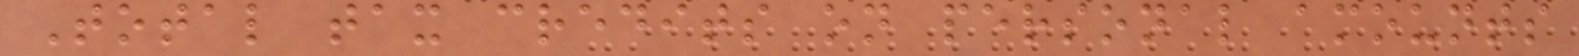Total tax credits on personal amounts
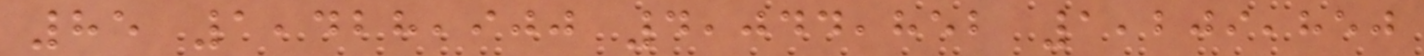85 1,428,900 4,044,852 1,209,850
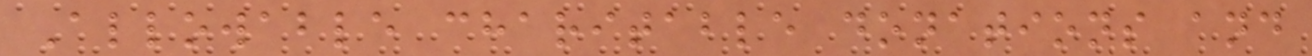Allowable charitable donations and
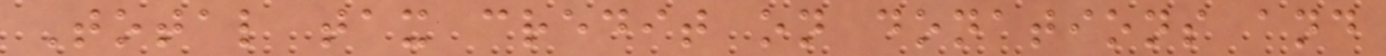Total tax credit on donations and
